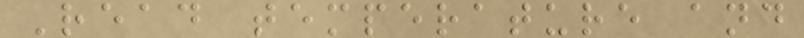Read temperature and
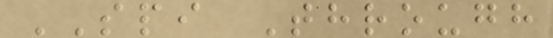SPI Through
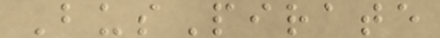BusPirate
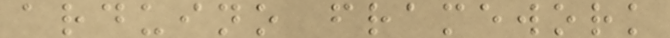arduino framework
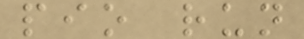pio run
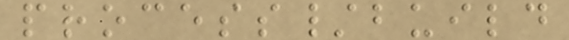process/build
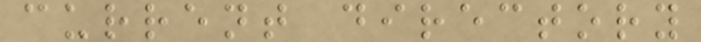current directory
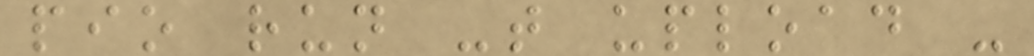pio run -t upload -
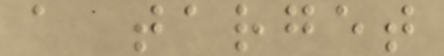a target
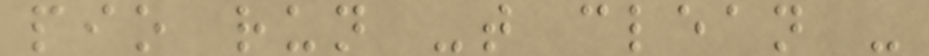pio run -t clean -
